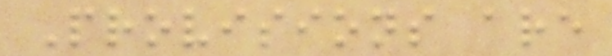Provisions are
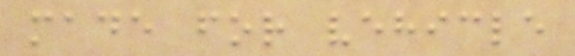made for vehicle
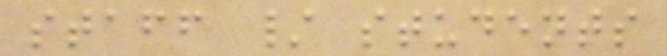staff / students
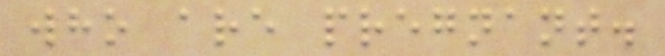who are pregnant.
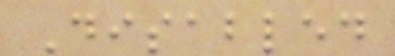Disabled
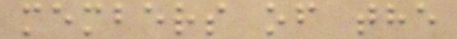members of the
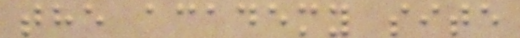the academy site
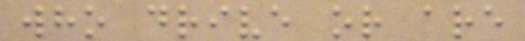who drive or are
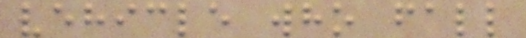vehicle who fall
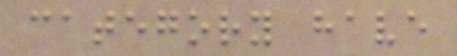category have
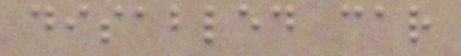disabled car
